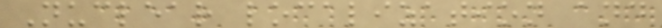Nuclear localization and
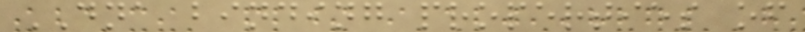DNA binding properties of
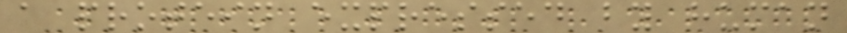a protein expressed by human
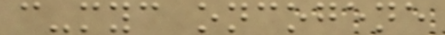c-myc oncogene
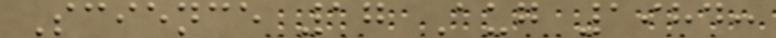Science 17 Aug 1984:
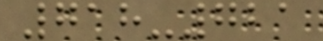718-721
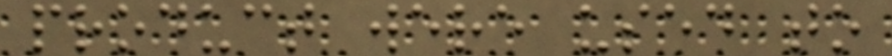product were used to
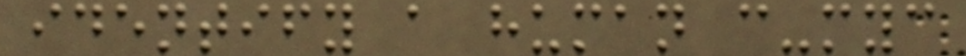identify a human c-myc
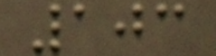103
